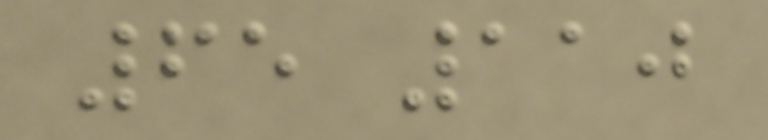65 110
